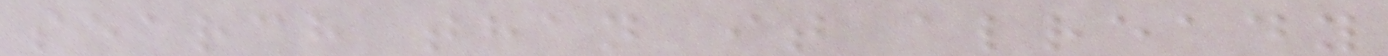search than it already
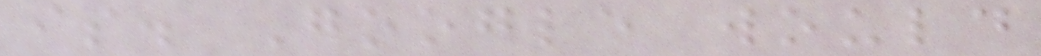is. Google would
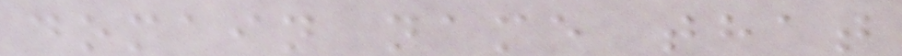domain name that
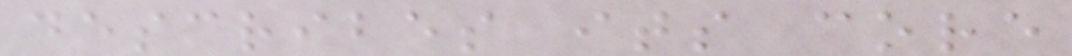describes its core
